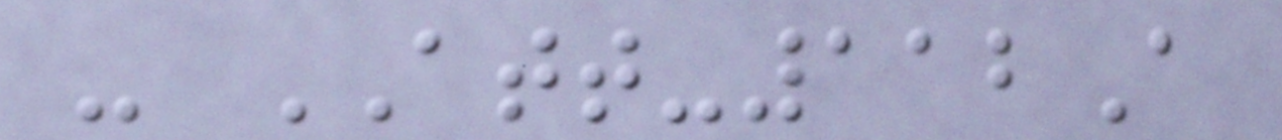- ATT-112A
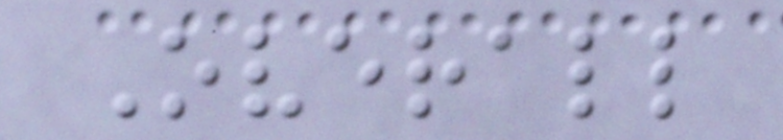Overall
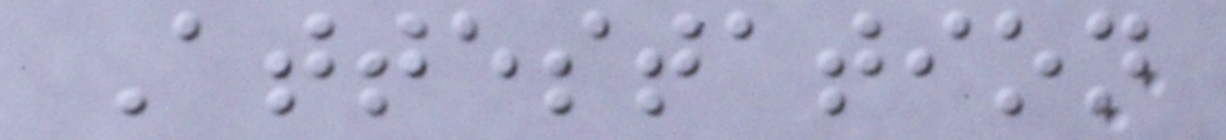Attestation
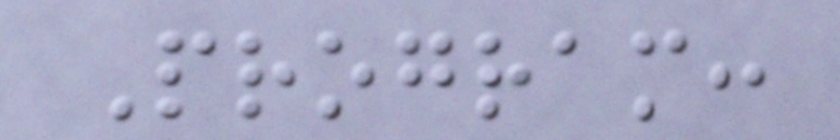Program:
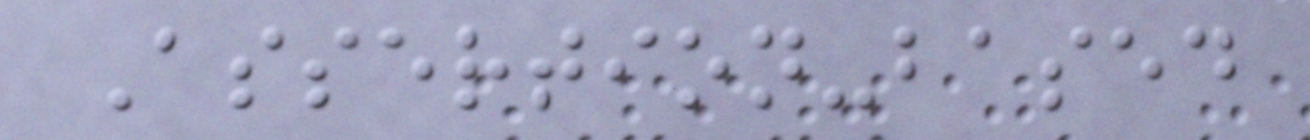Assertion-based
